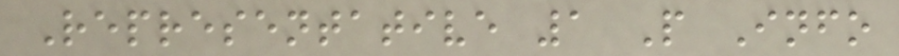Representative 1 P Info
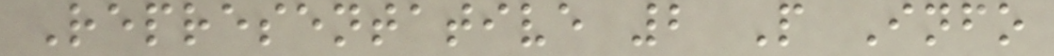Representative 2 P Info
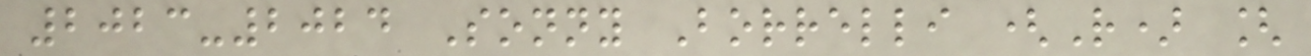2023-2024 Sonny Borrelli (R) [
